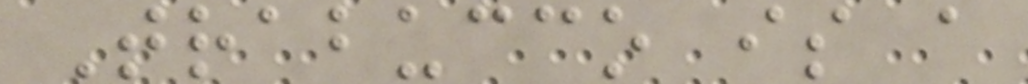Trabucco is a
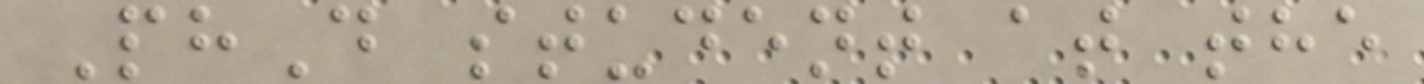PhD student at the
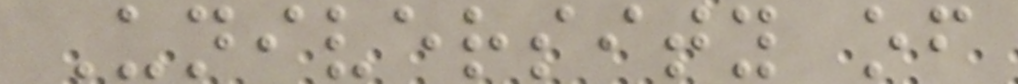University of
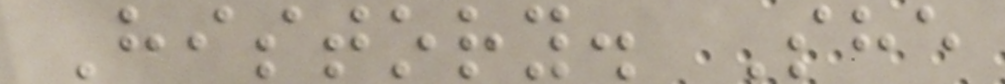History. She
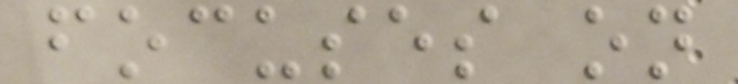focuses on
